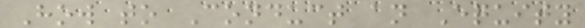How to Conduct an Equity
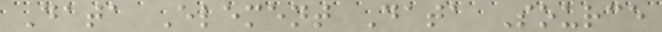Data Element Data Source
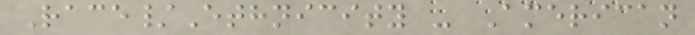Race/Ethnicity - American
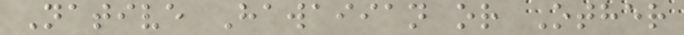Native Hawaiian or Other
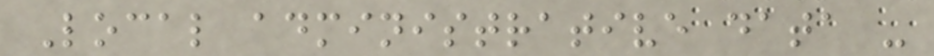Local administrative data -
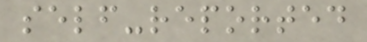self-reported
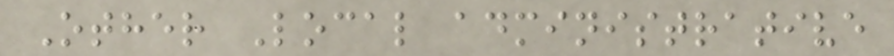Other Local administrative
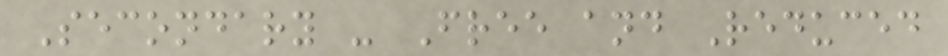Secondary - Free and Reduced
